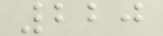220
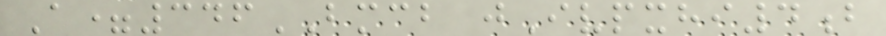A=346BMCB jIvpxhi4b
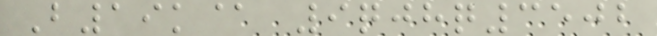B19k@ 9qjhq3502
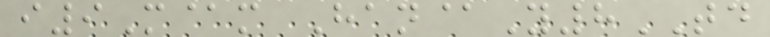i9M@m Han@Y8TD
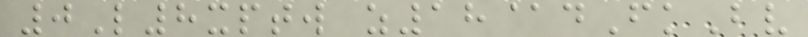0L8xptw z18@dFkBv
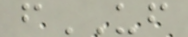fUF
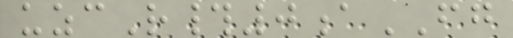uzcR#0aFG
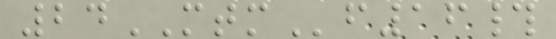24MTMf16#
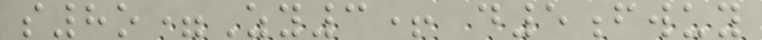s8o=Zy3+ d5fwuy
